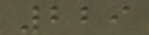229
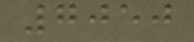7050
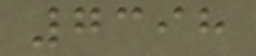7398
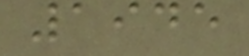1945
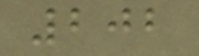202
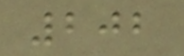202
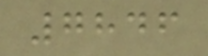7846
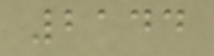2144
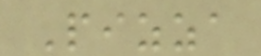Pizza
